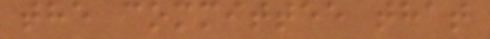the committee that
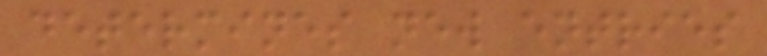determines new entries
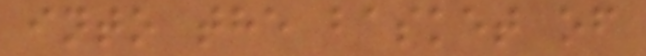into the basket of
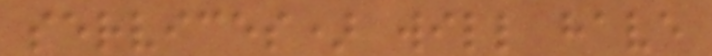services) will have
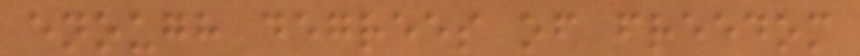enough degrees of freedom
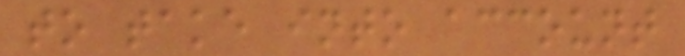to take into account
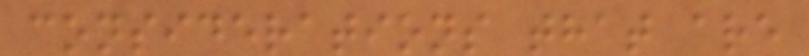considerations that are
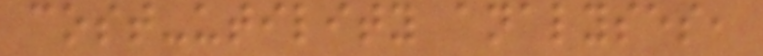cost-utility analyses,
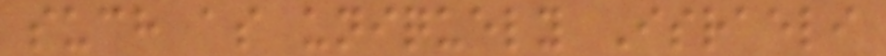such as uniquely Israeli
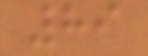89
